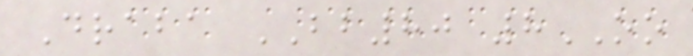Draba BB80 8OO
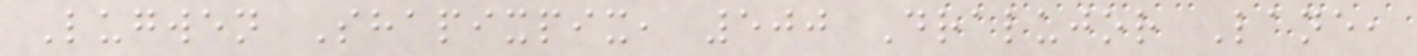Lugwen Shapixpix, 500 Dralujor Lane,
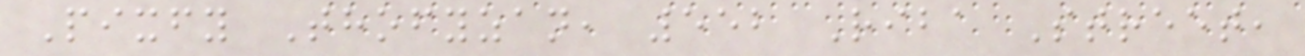Pixfy Thofyzan, 552 Riba Street,
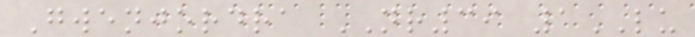Gwenjordra NR39 1LU
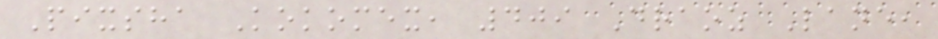Pixsha Kokomex, 409 Draoz Lane,
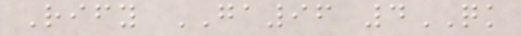Rify GA96 4QK
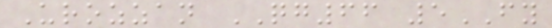Urozzan QG66 5FY
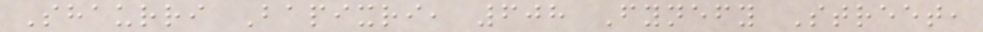Shaurri Bapixri, 608 Fynefy Street,
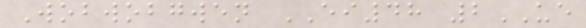Wobwobgwen EI48 2UE
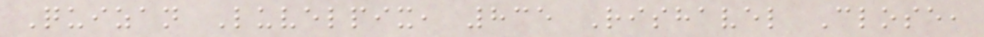Quizan Luvelpix, 835 Rishavel Close,
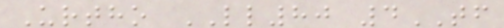Urtho LL80 4TF
